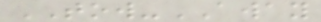TOW-AWAY
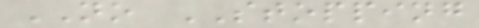NO STOPPING
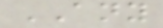ANY
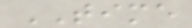TIME
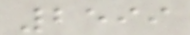2599
